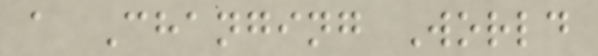a Changing World
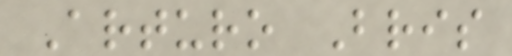Arturo Bris
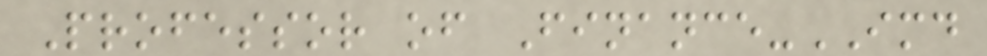Professor of Finance-IMD
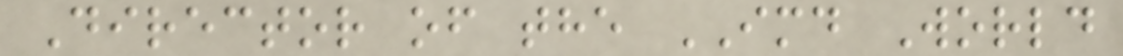Director of the IMD World
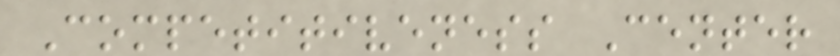Competitiveness Center
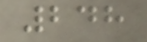248
